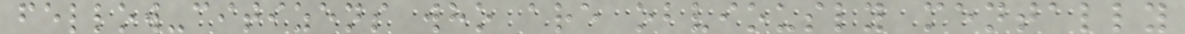fellow-citizens who are obviously mentally
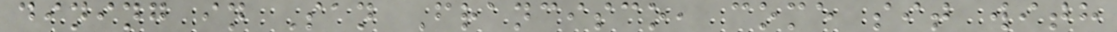dining in San Francisco, come sit with
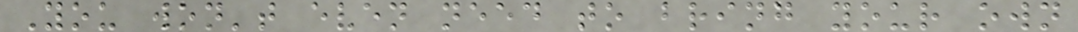You won't even need to bring your own
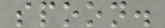spoon.
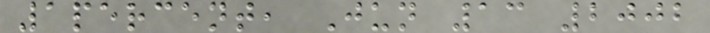1percent, Jun 13 2002
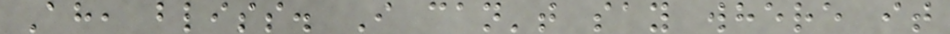Ah, bliss. I can't say where it
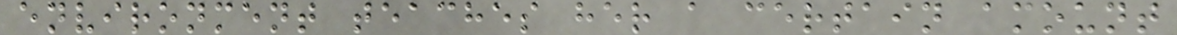environment teaches her a certain amount
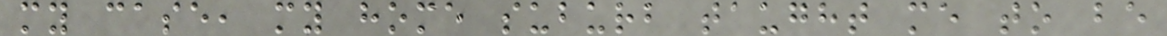my case, my home suburb taught me to be
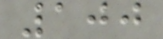100
